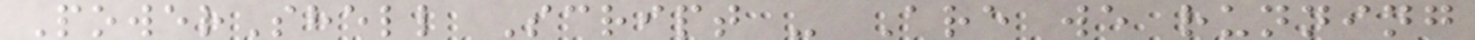PowerShell Script - Are we running
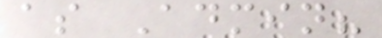as Admin?
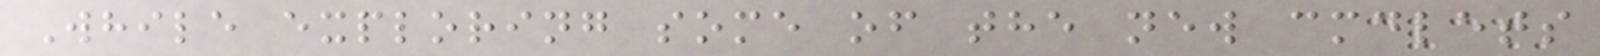While exploring some of the new cmdlets
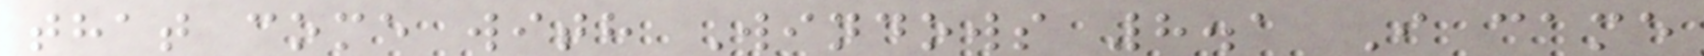that come with Windows 8.1 I came
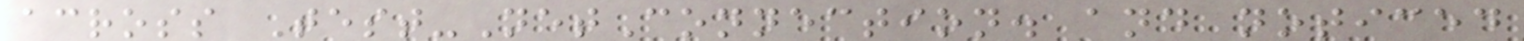across Test-NetConnection. and noticed
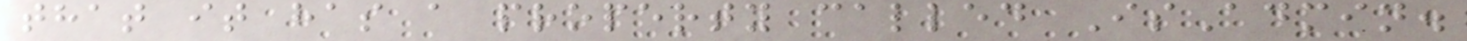that it has a property called IsAdmin.
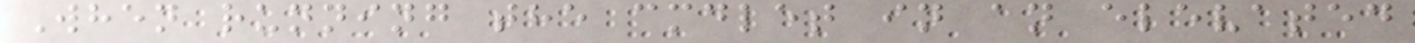When running the cmdlet in an elevated
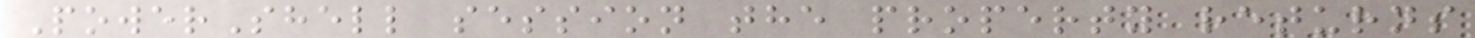PowerShell session the property returns
